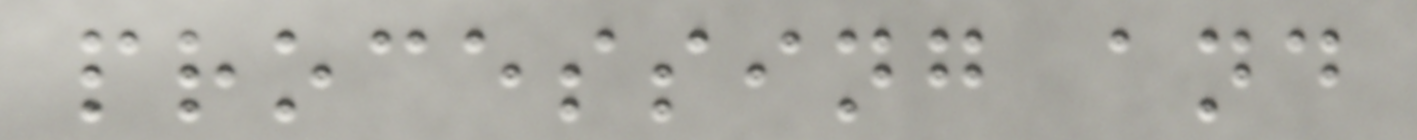processing and
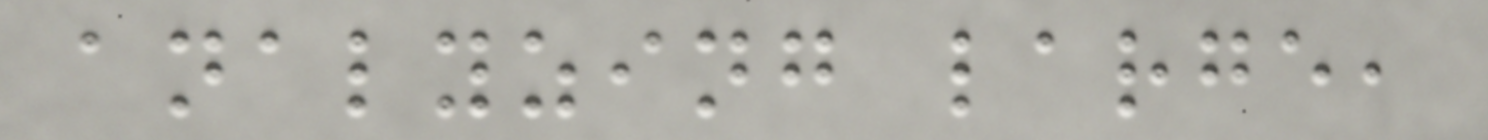analyzing large,
